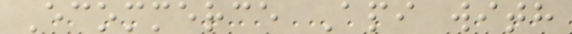Ecommerce Api with
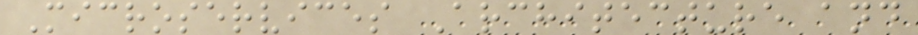Microservices Architecture and
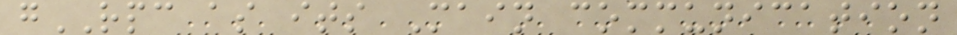gRPC as its Main communication
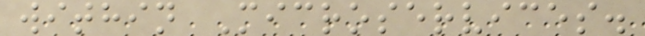within Microservices.
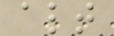alt
